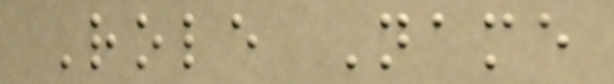Role Name
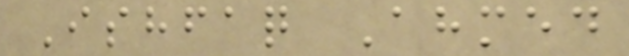Ishfaq Ahmed
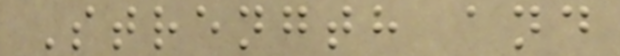Strength and
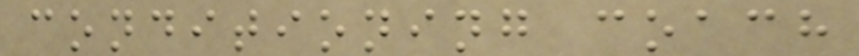conditioning coach
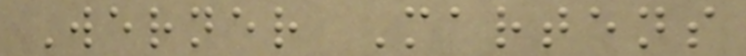Werner Martens
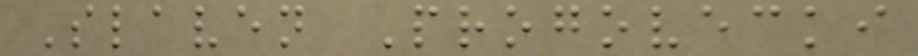Slaven Progovecki
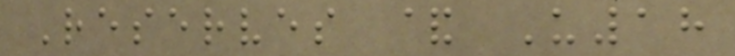Reserves & U18
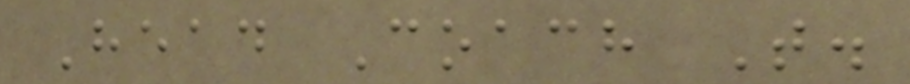Head Coach T.
